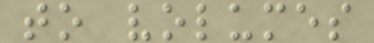to volumes
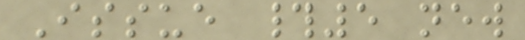Issue #5 new
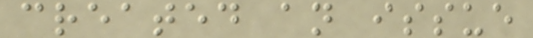created an issue
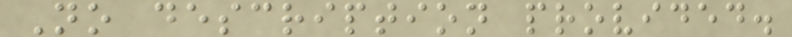No description provided.
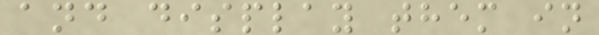and display them in
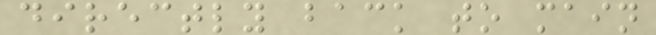directly back to main
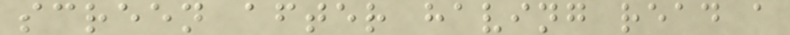screen after having read a
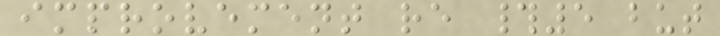improvement re #5 but
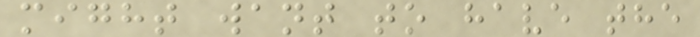might want to have the
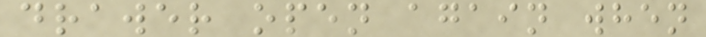drawer open again when
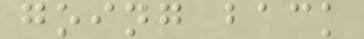going back
